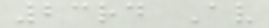23rd Av
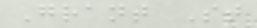Grant St
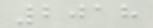2018
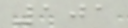101
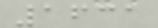1631
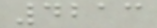4213
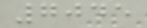7045
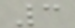3
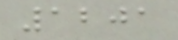1201
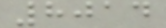8014
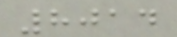8014
